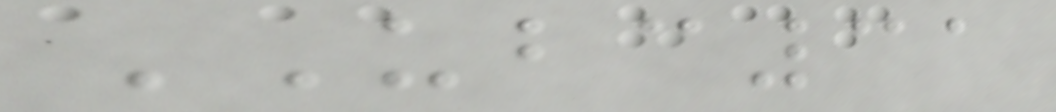UBC31
